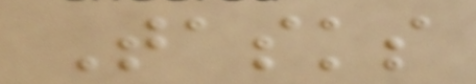Tasks
